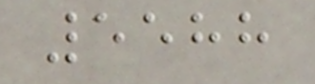5588
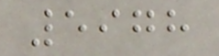5978
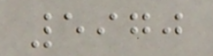5970
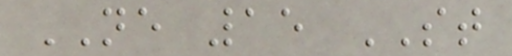NE 15 ST
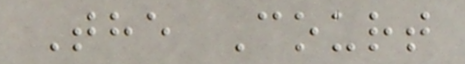The Court
